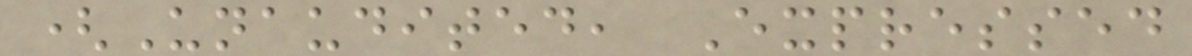(Unaudited, Expressed
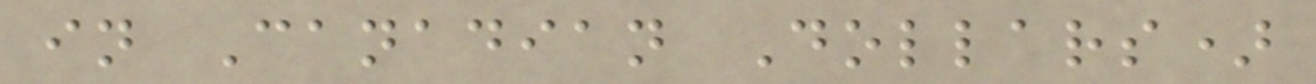in Canadian Dollars)
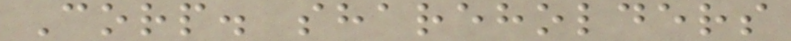Corp. shareholders
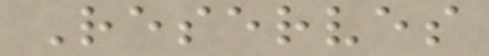Reserves
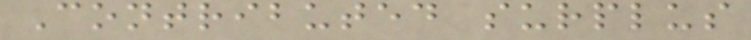Contributed surplus
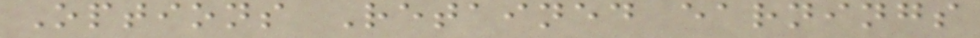Options Retained earnings
